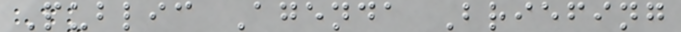Public Agenda Briefing
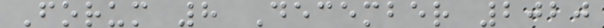Forum 8 December 2020
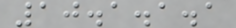10.1.1.1
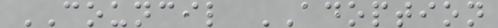COUNCIL ADOPTION
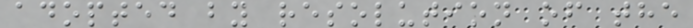adopted by resolution of the
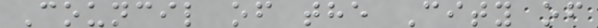Council of the City of
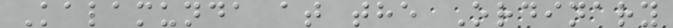Kalamunda at the Ordinary
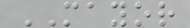MAYOR
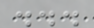...
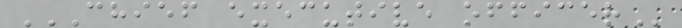CHIEF EXECUTIVE OFFICER
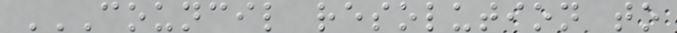COUNCIL RESOLUTION TO
